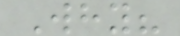Why?
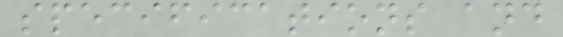specifications and
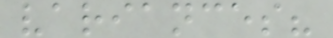variances?
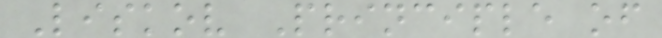Liskov Principle of
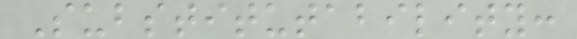Substitutability:
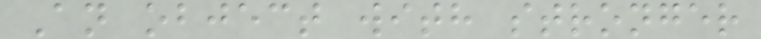An object with stronger
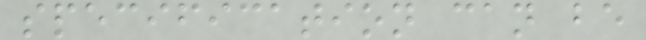specification can be
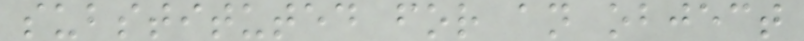substituted for an object
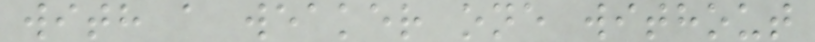with a weaker one without
